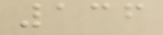136
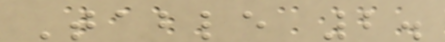Table 2.
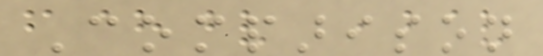Comparison
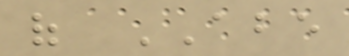of ABE
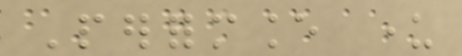Performance under
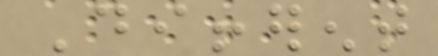Different
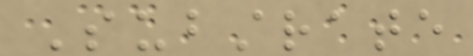Substrate
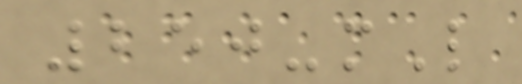250-mL
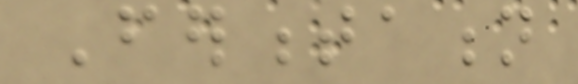Fermentation
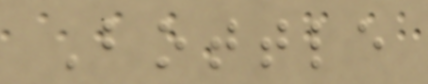Bottle
